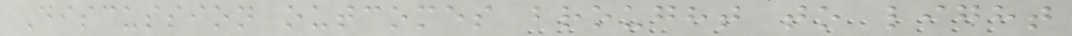Discussion outcomes brought to light
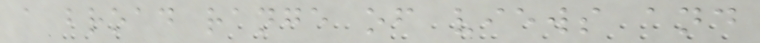a broad range of views and
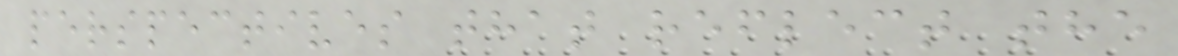perspectives that reflect the
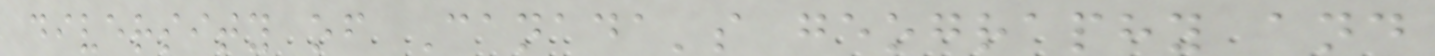diversity of Canada's geography and
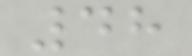48
